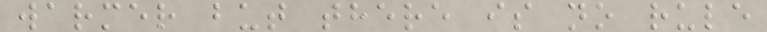warmer but there is no rule
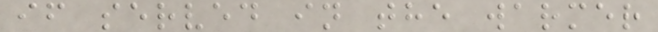if served in the warmer
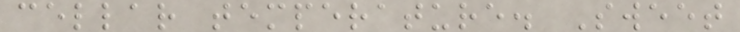cellar temperature. Sweet
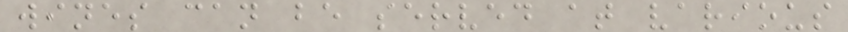wines can be served at various
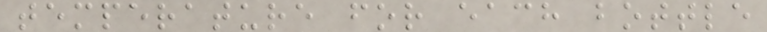temperature for each bottle
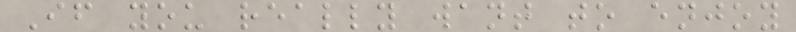If you really want to enjoy
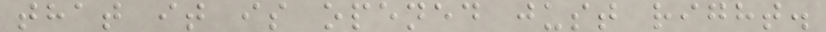that it is opened just right.
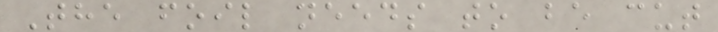The foil needs to be cut
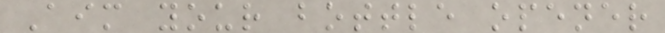Aim your bottle opener
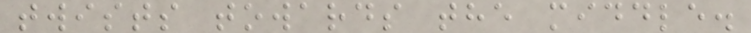twists towards the middle.
